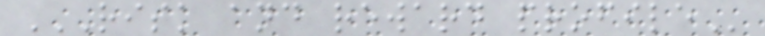RISK AND REWARD PROFILE
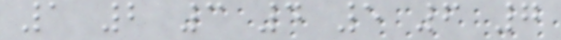1 2 3 4 5 6 7
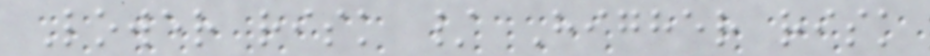Lower risk / Higher risk
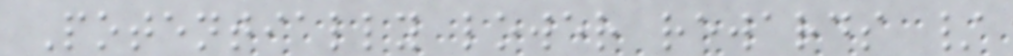Potentially lower rewards /
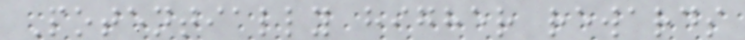Potentially higher rewards
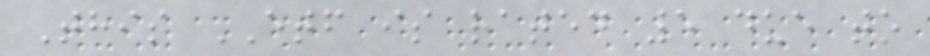This ETF is rated 5 due to
